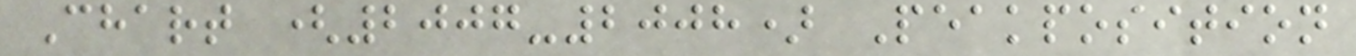Chart (2007-2008) Peakposition
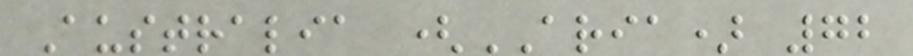Australia (ARIA) 72
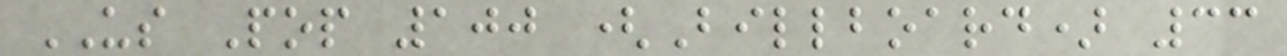US Pop 100 (Billboard) 33
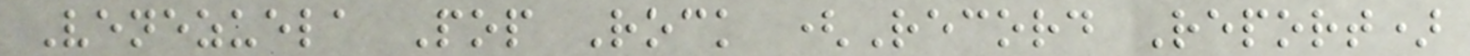Venezuela Pop Rock (Record Report)
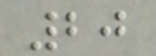20
